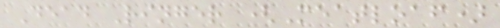Dead Ringer (Meatloaf)
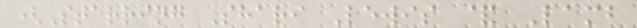(Starring Shari Lewis & Lamb
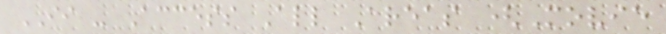II - Access All Areas (Movie
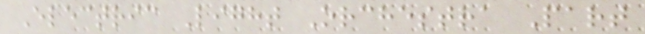Electric Light Orchestra Part
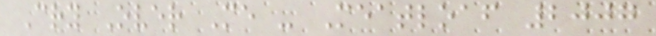Cry Over Me - Meatloaf 2007
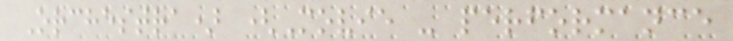Orchestra) (Movie - performance
